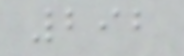292
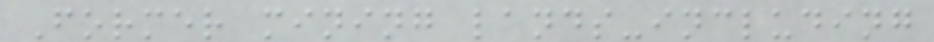Former mining lands-including
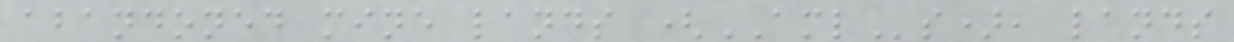abandoned mine lands (AMLs), lands
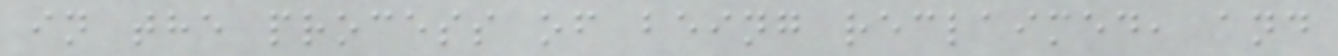in the process of being reclaimed, and
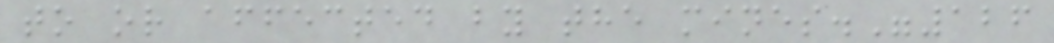to or affected by the mines."126
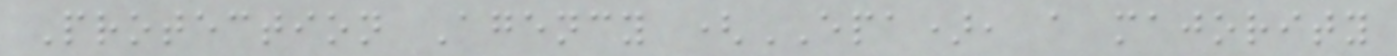Protection Agency (EPA), a majority
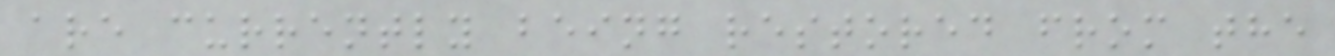are currently being restored from the
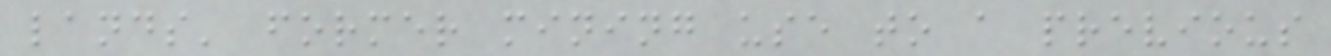lands' former mining use to a previous
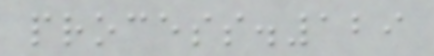process.129
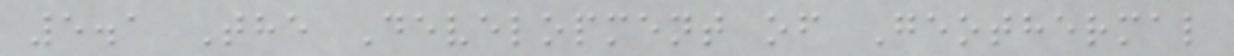5.1 The Development of Geothermal
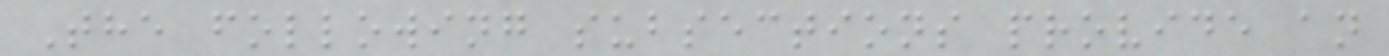The following subsections provide an
